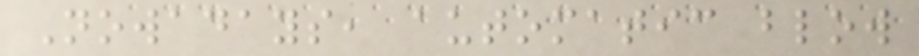Nowadays, automatic blow
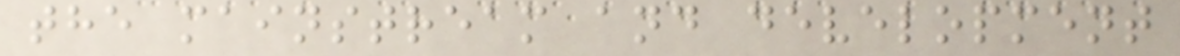the mainstream and development
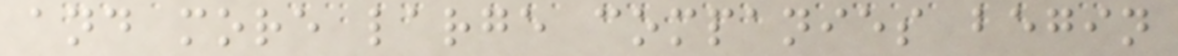and more large companies begin
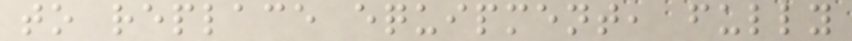to replace equipment, fully
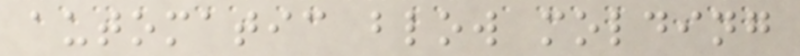automatic blow molding
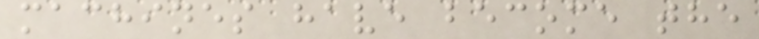machines have become the
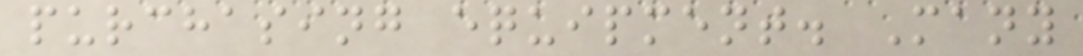purchasing equipment. Many
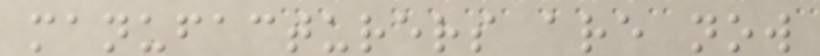manufacturers are now
